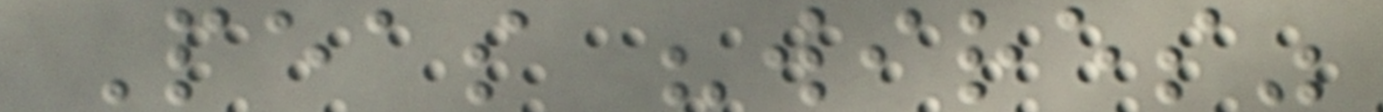Peas "wires"
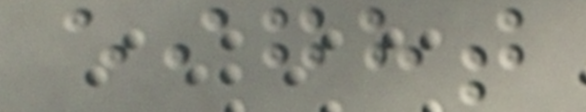eight
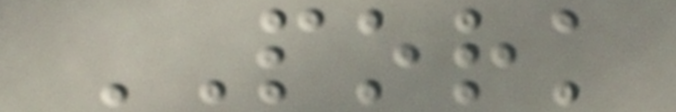PORK
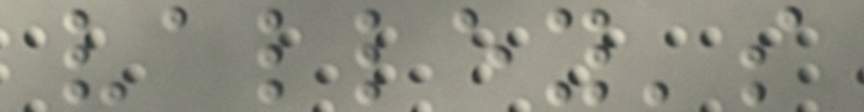valley's
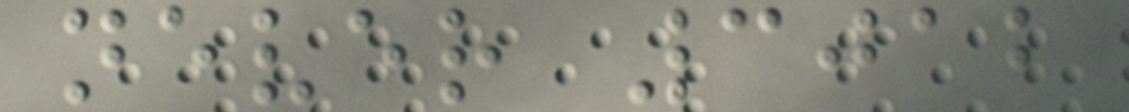never 3012
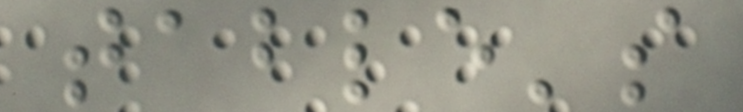table's
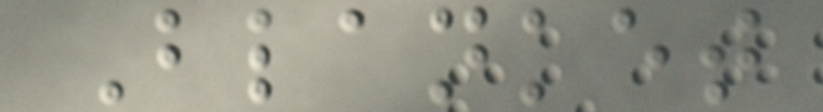Blanket
